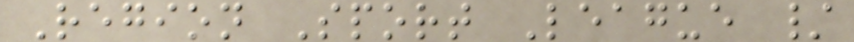Region Sport League /
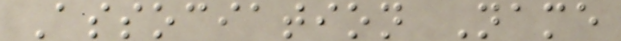Association Name
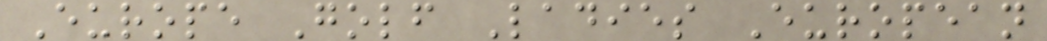Europe Golf Ladies European
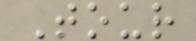Tour
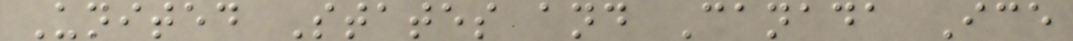United States and Canada Ice
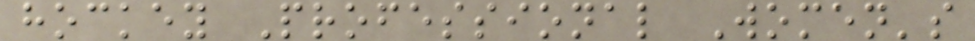hockey Professional Women's
